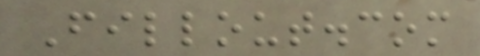Fillout.com
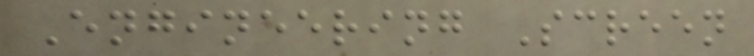Engineering Screen
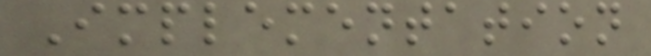Implementation
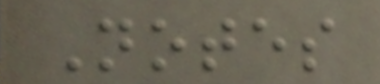Notes
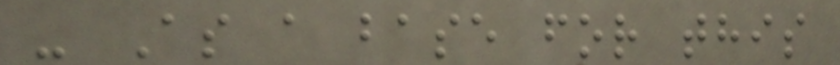- As a base for this
